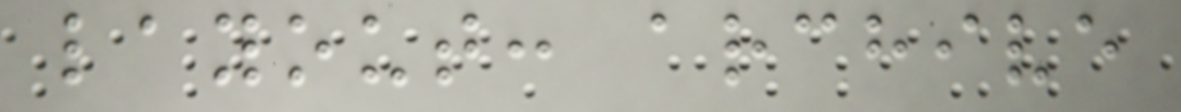layout: archive
